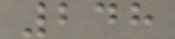248
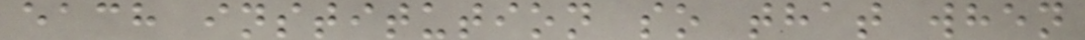each institution so that when
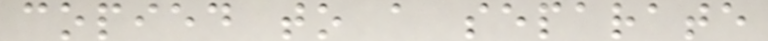copied to a separate
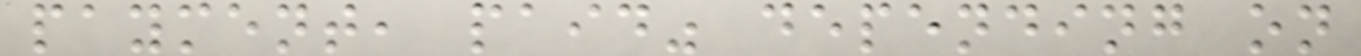payment, paid" depending on
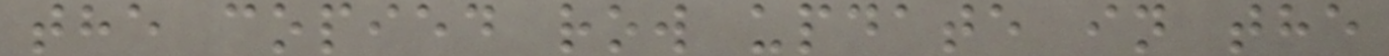the copied row update in the
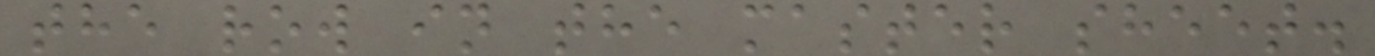the row in the master sheet.
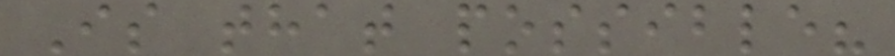Is that possible?
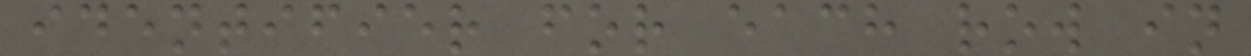identifier for each row in
